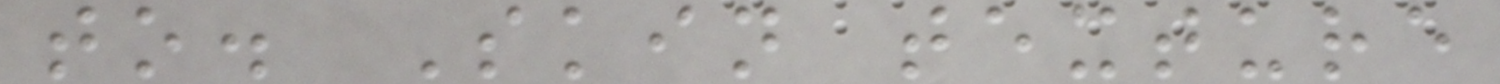to. Skin texture
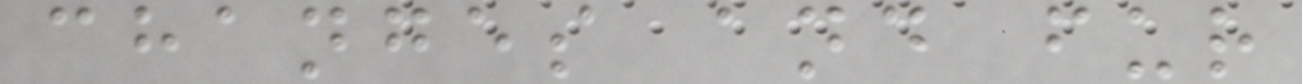changes and fur
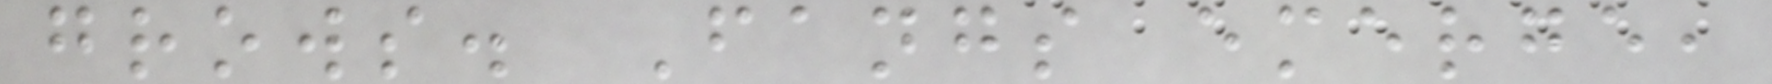grows. Fangs emerge,
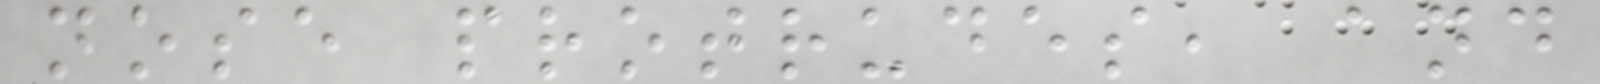nose protrudes, and
